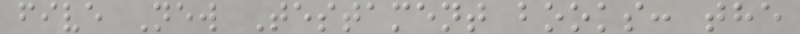five New Testament books: the
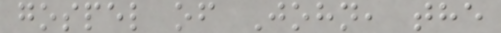gospel of John, the
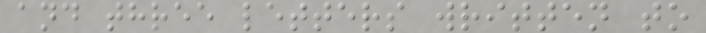and three letters written to
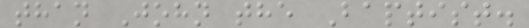than John the Baptist.
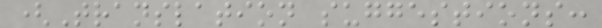(Translation suggestions:
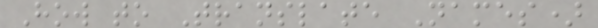How to Translate Names)
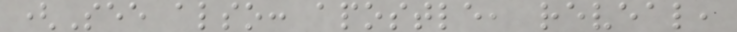(See also: apostle, reveal,
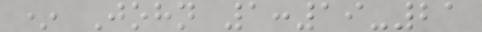* John 1:19-21
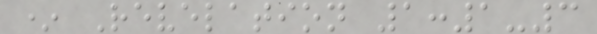* Revelation 1:1-3
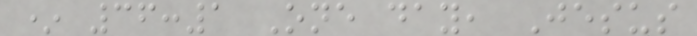* 36:1 One day, Jesus
